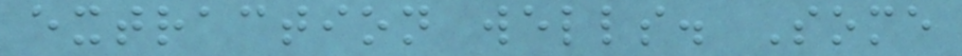extraction wells. Some
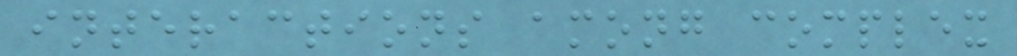interactions among complex
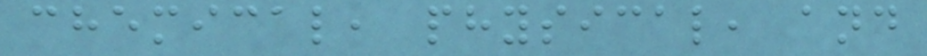chemical, physical, and
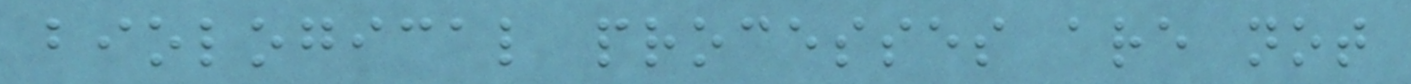biological processes are not
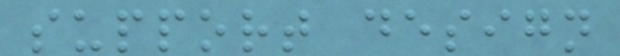support design
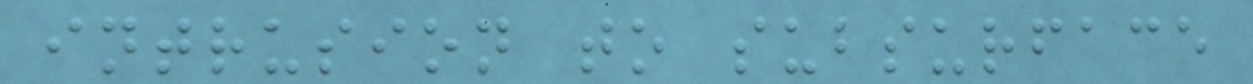intrusion to subsurface
